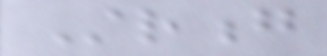Strong
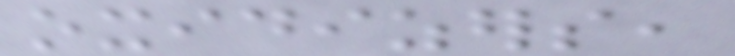oxidizers,
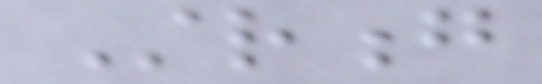Strong
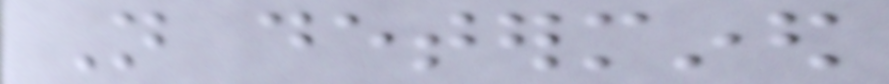Not determined
